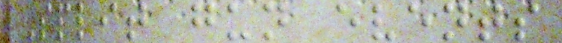Split gun events
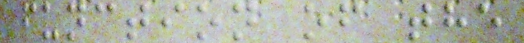function of the
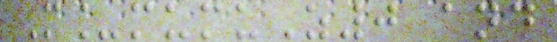M_mumuZ0 and
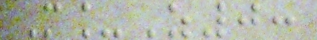M_Z0:
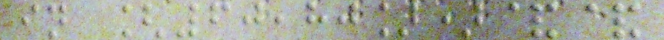in [60,80])&&
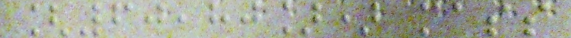[60,80]) mass
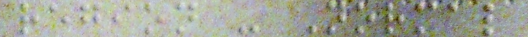region - Normal
